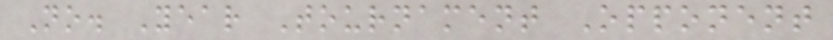No. Year Tournament Opponent
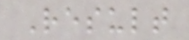Result
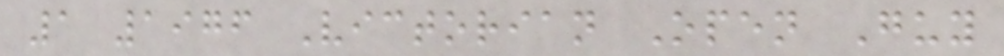1 1976 Victorian Open Guy
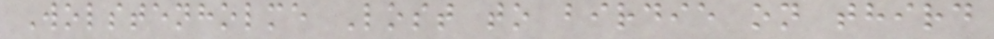Wolstenholme Lost to birdie on third
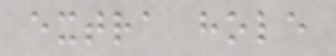extra hole
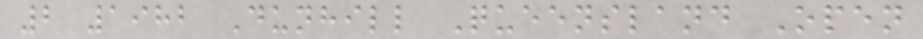2 1982 Dunhill Queensland Open
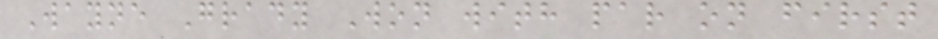Wayne Grady Won with par on first
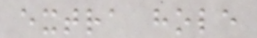extra hole
